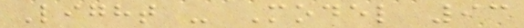Light - Model 93
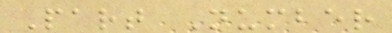Part Number
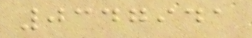0347941
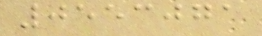0553071
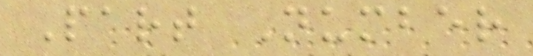Part Number
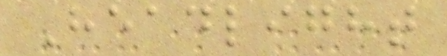Headlight
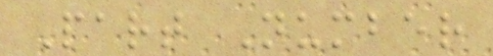Part Number
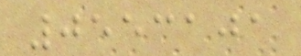0553101
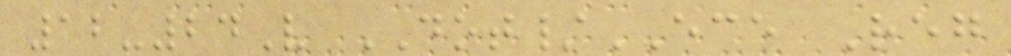12-24V DOT/ECE Reg
